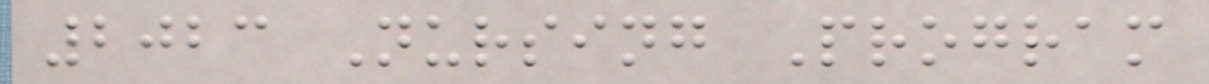2023 Nursing Program
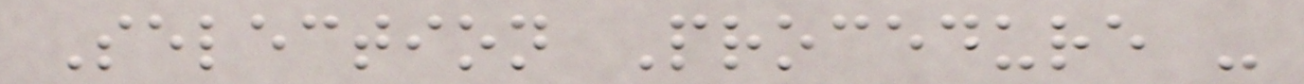Selection Procedure -
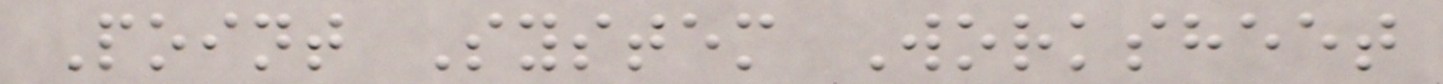Point System Worksheet
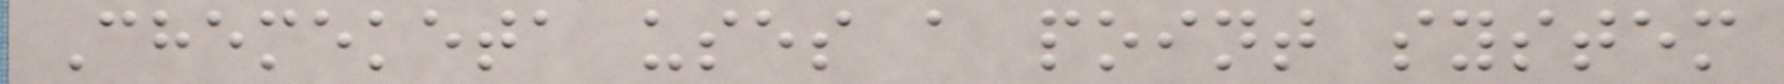Chemeketa uses a point system
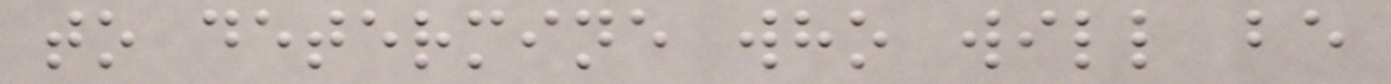to determine who will be
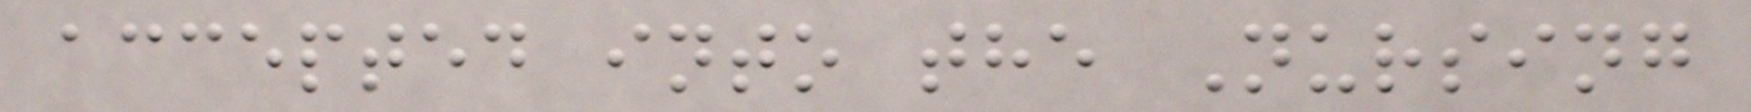accepted into the Nursing
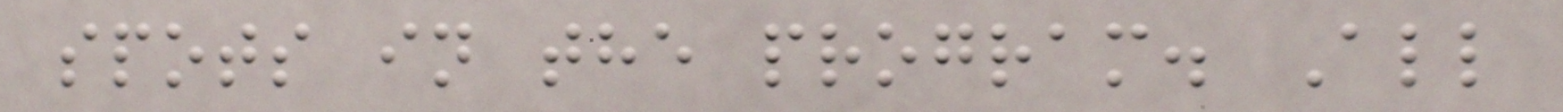spots in the program. All
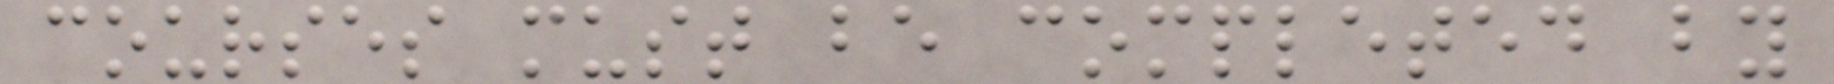courses must be completed by
